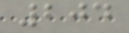204
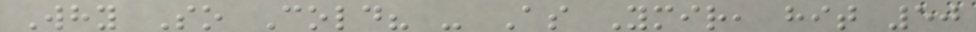Why So Cold? - As Ymir, hit 50
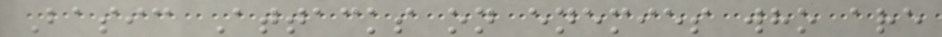Basic Attacks on enemies who are
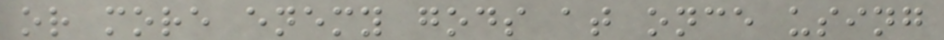or more enemy gods at once using
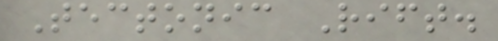Tectonic Rift.
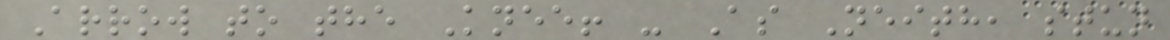Arrow to the Knee! - As Neith, stun
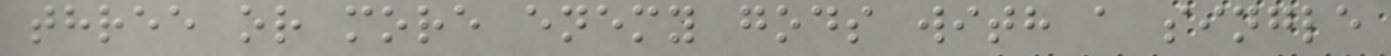three or more enemy gods with a single
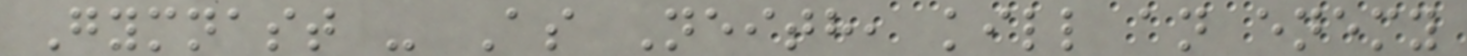Gymnast - As Neith, kill an enemy
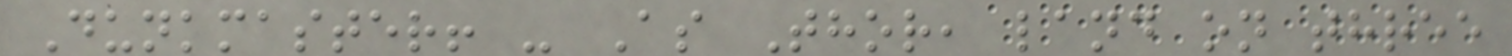Dunkmaster! - As Thor, land on three
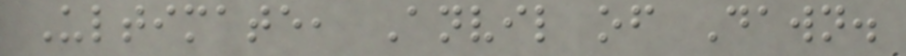Ultimate, Anvil of Dawn.
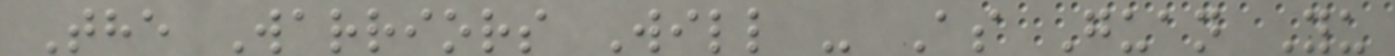The Warriors Will - As Guan Yu
